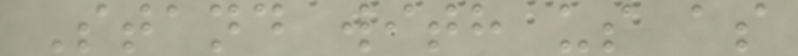Stand with us as
